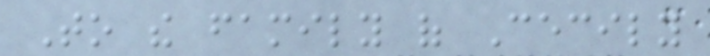To the family of Cecily
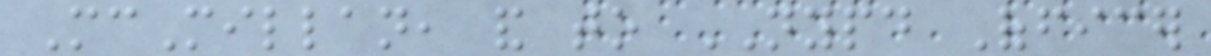McMillan, and to NYPD Officer
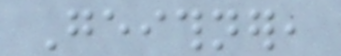Geithner,
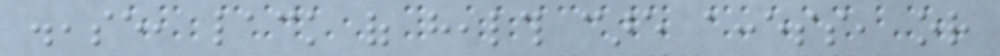disease, lack of health care access, or
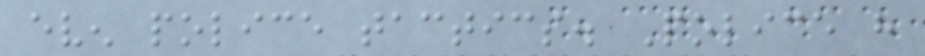even police tactics. Police have
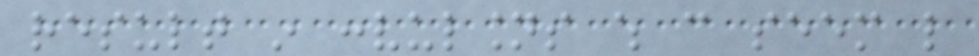result in convulsions which can seem like
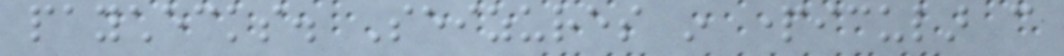paychecks. Seizures in particular can
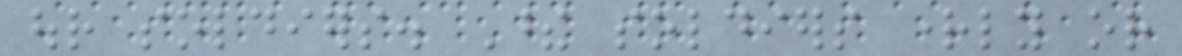our soldiers. These soldiers rightly or
